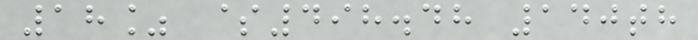18% $498.48 140th
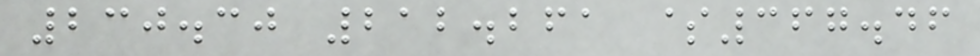230.30 212.261 $367.46
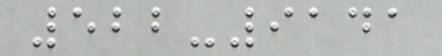522-9141
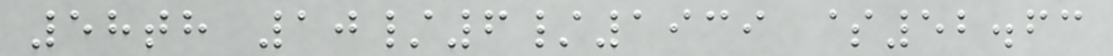58th 10/6/1939 $52.63
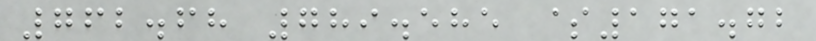762.68 789.585 $171.72
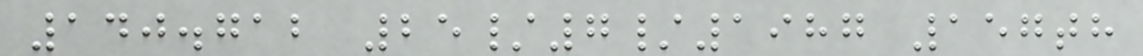140.712 25/7/1987 157th
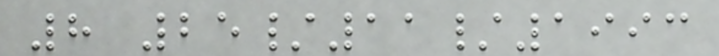8 25/11/1993
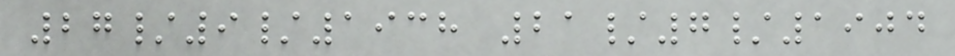27/9/1938 21/7/1904
